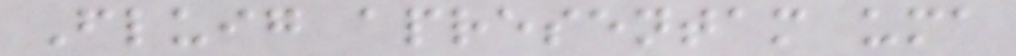Fluig apresentam uma
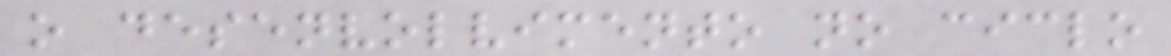o desenvolvimento no ciclo
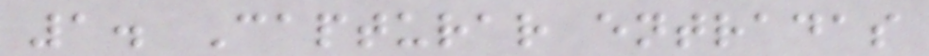1. Capturar entradas
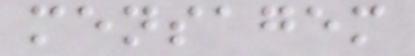mensagem
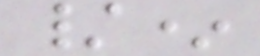/*
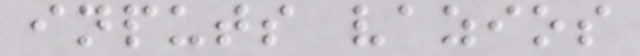inputs vazios
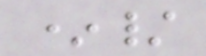*/
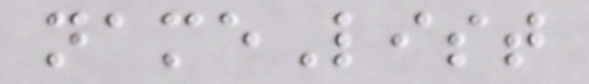nameList
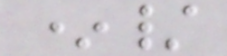*/
